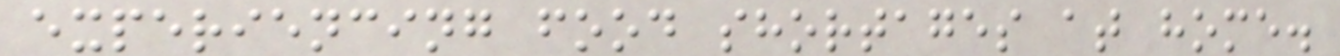experiencing food shortages at home.
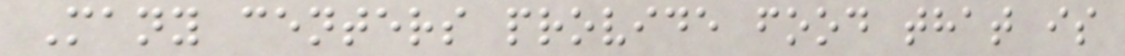Many centers provide food that is
